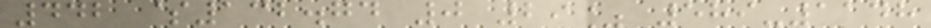442 $132.74 0 29% 589-1148
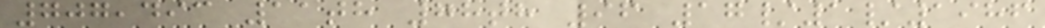707,493 11th 78th 96 17/1/1986
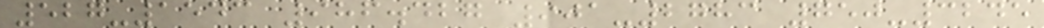527-1543 986.427 901-2783 750-3245
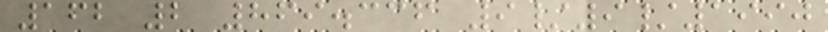162 2 869.336 9/9/1990
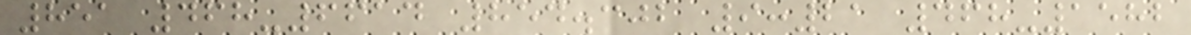851 468-6614 854.302 9:21 468-1582
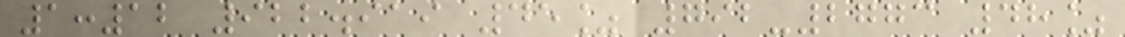1:12 922.919 45% 792-2773 48%
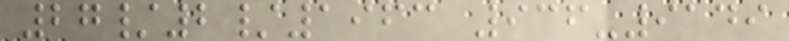27/2/1963 936-9149
